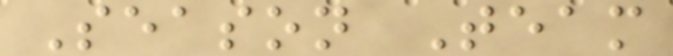Season Team
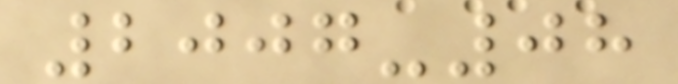2007-08
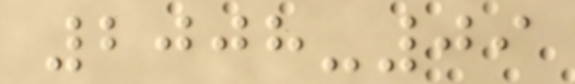2008-09
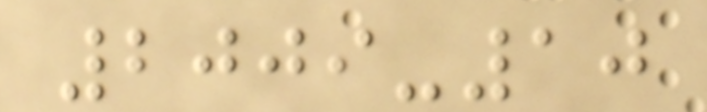2009-10
